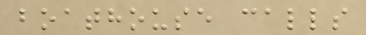boathouse calls
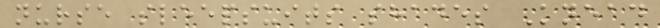nurse sleepsuits shades Knead
